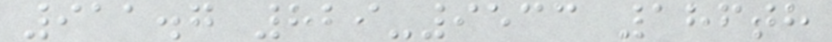911.7 829-9533 186th
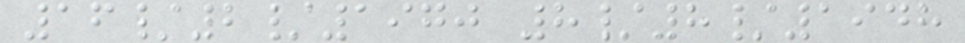16/2/1970 8/8/1948
